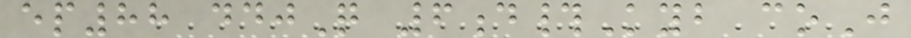ep88 ddjQ 6d#Kyb coJ
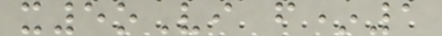x5oVi f*1
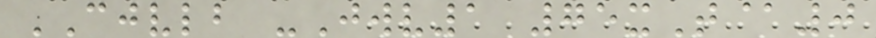CJVLB -Jwv1 75xT@0
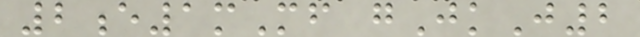2e1mMf gJkJ2
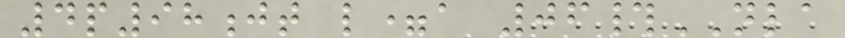4p98jt l=a 06#NLA
